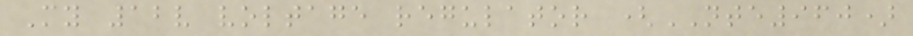My 12v voltage regulator (NTE960)
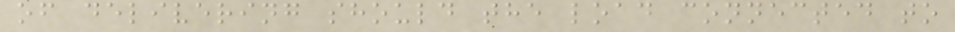of delivering should the load connected to
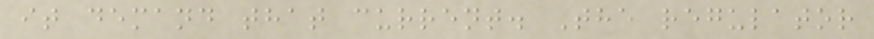it demand that current. The regulator
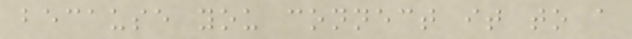because you connect it to a
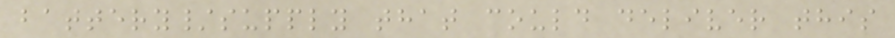battery/supply that could deliver this
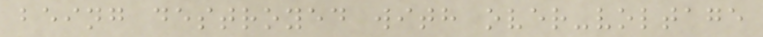being destroyed with over-voltage
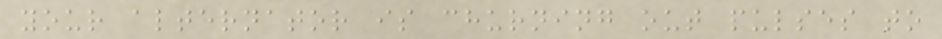your alternator is churning out pulses to
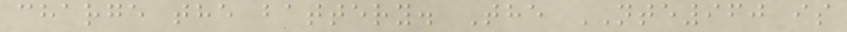charge the battery. The NTE960 is
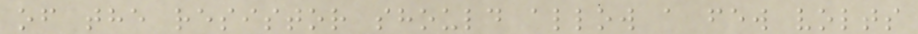of the resistor should allow a few volts
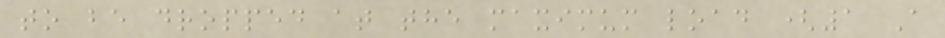to be dropped at the maximum load (1 A
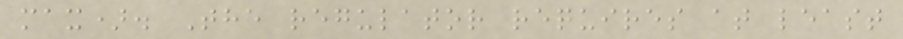max). The regulator requires at least
